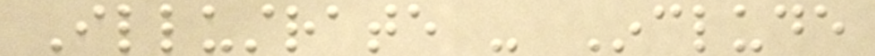Illustrate - Include
